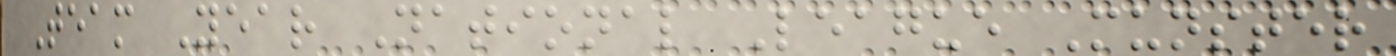Team Year National League Munster
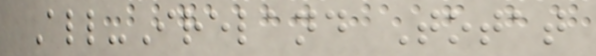All-Ireland Totat
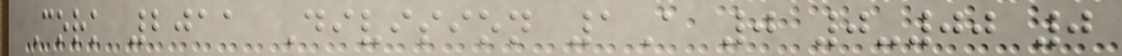Cork 2011 Division 1A 0 0-00 0
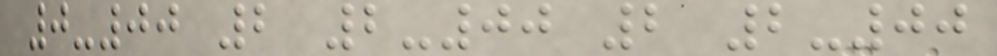0-00 2 2-00 2 2-00
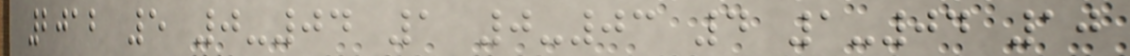2012 5 0-04 1 0-03 4 1-04 10
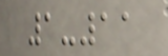1-11
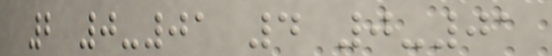2 0-01 4 0-01
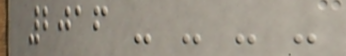2016 - - - -
